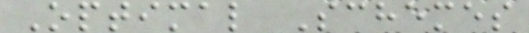Optimal Schemes
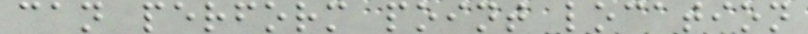can perform point location
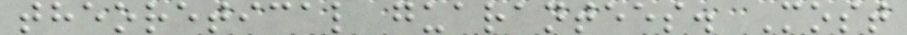theoretical guarantees. Most
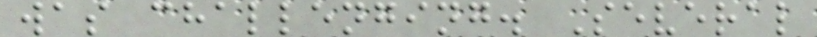was challenging. Several
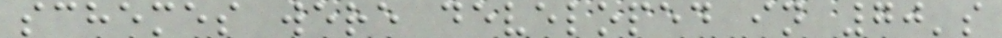schemes were developed in 70's
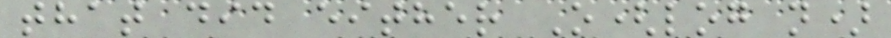that did either O(log n)
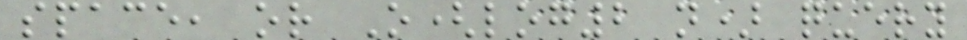space, or O(log2 n) query
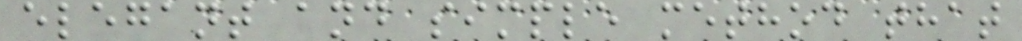elegant and simple method that
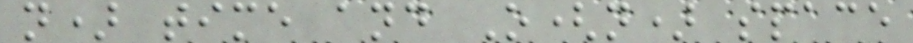n) time and O(n) space
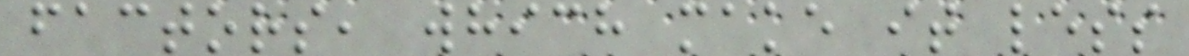factors, which make it less
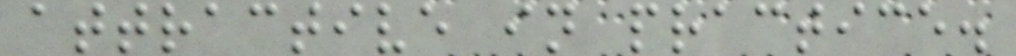attractive in practice.
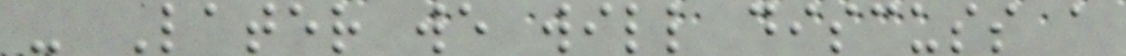- Later we will discuss a
